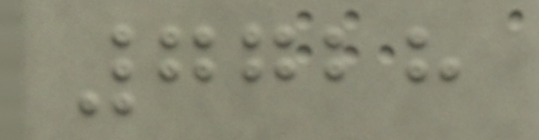7728
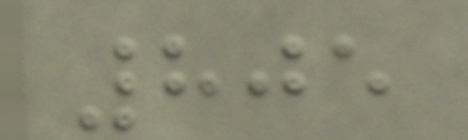805
